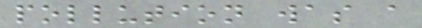pollution was a
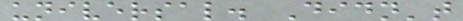universal. Didn't
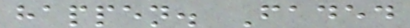happen. Faded
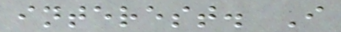interest. I
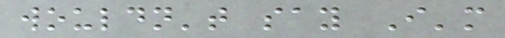wouldn't say I'm
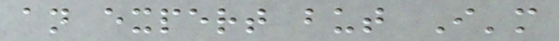an expert but I'm
